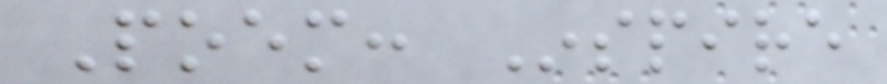Poem: Inspire
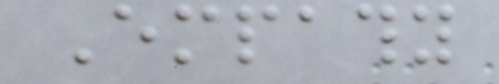Empathy
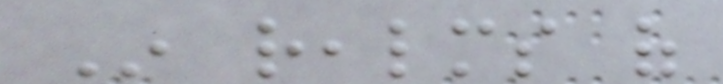In realms of
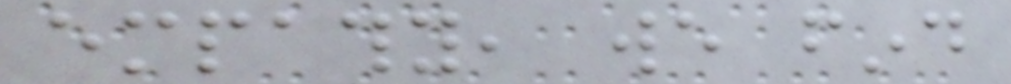empathy, we find
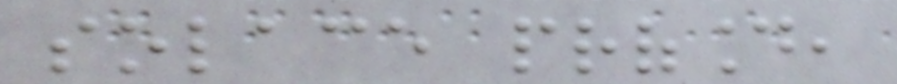solace profound,
